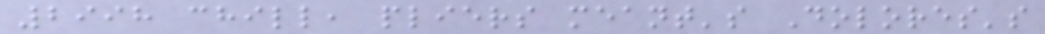2998 chill, pliers meant's Dolores's
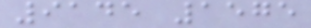9145 1575
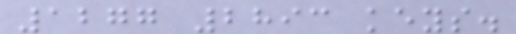1277 2893 keys.
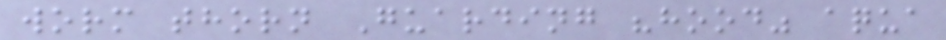worm thorn Guarding "hood" aqua
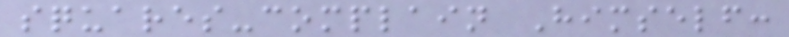squares-complain Himself:
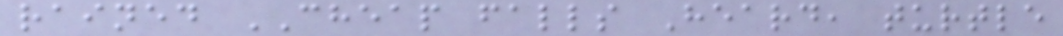rained CHEAP falls Heard, turtle
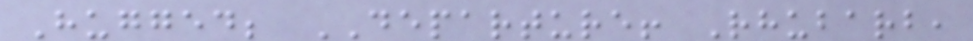Hugged; DEPARTURE! Rhubarb,
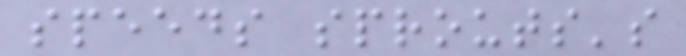speeds sprouts's
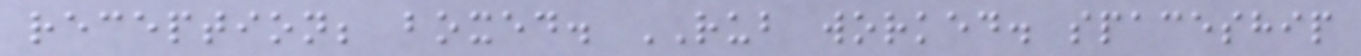reception; boxed. RUB worked. spaceship
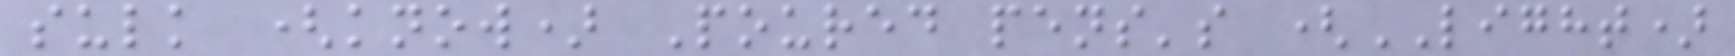sulk (know) Poured pens's (LIGHT)
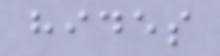hides
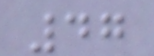47
